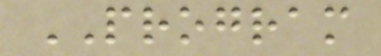PROGRAM
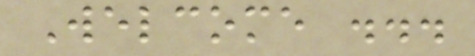Welcome ...
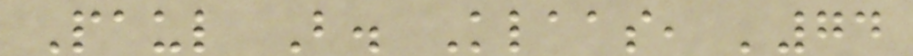Paul B. Klaas, '74
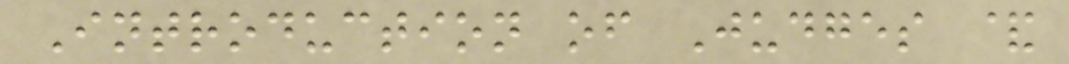Introduction of Judges &
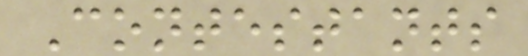Contestants
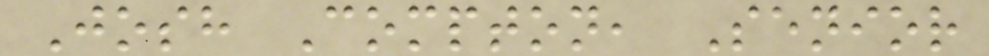Josh Compton, Senior
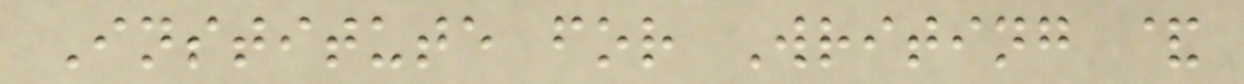Institute for Writing &
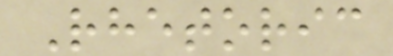Rhetoric
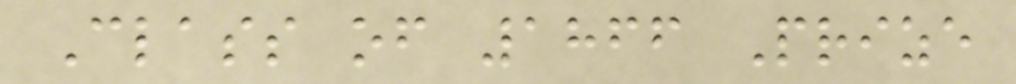Class of 1866 Prize
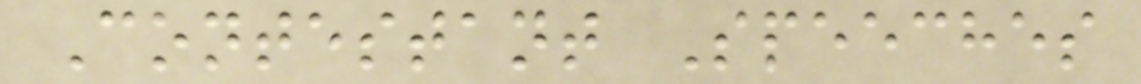Contestant Speeches
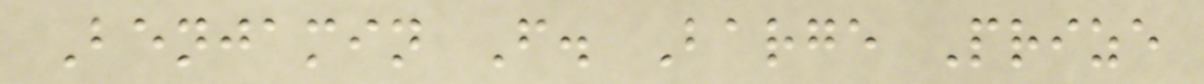Benjamin F. Barge Prize
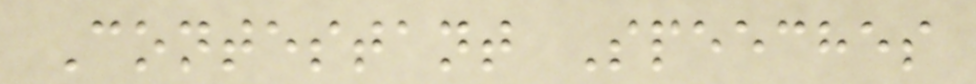Contestant Speeches
